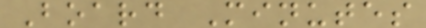Board Minutes
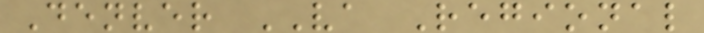Denver VA Regional
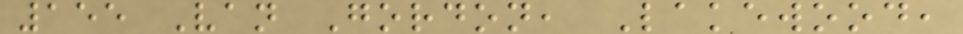155 Van Gordon, Lakewood,
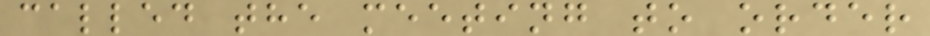called the meeting to order
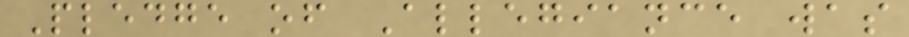Pledge of Allegiance was
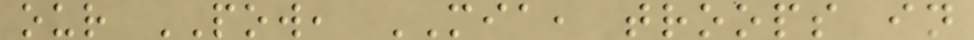our POW, MIA, troops in
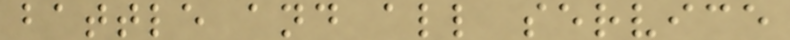battle and all service
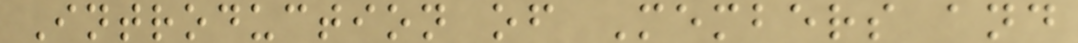Introduction of Members and
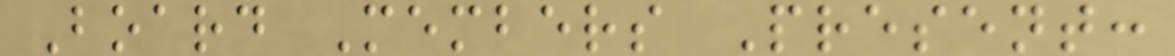Board Members Present:
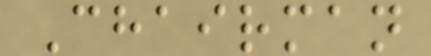Chairman
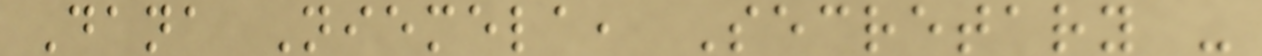Dana Niemela, Secretary -
